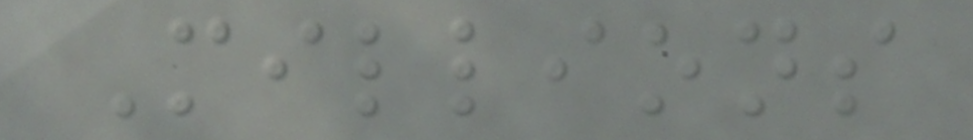Millions
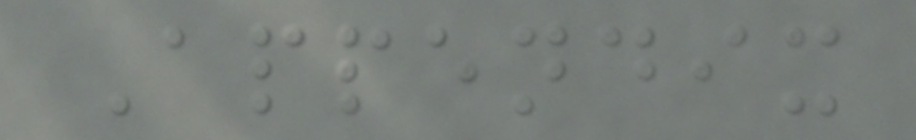Appendix
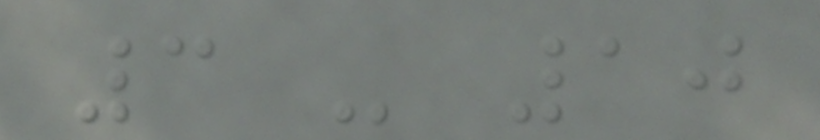3 - 10
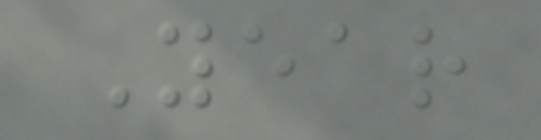Year
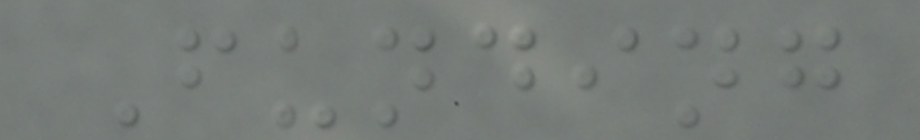Funding
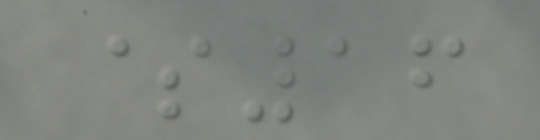$16
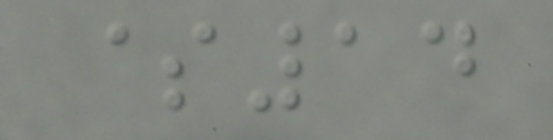$14
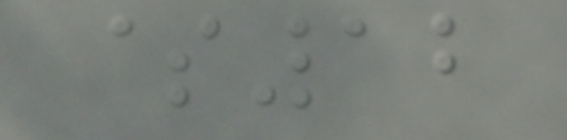$12
